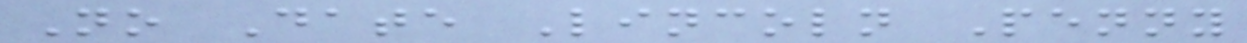No Date Lincoln Penny
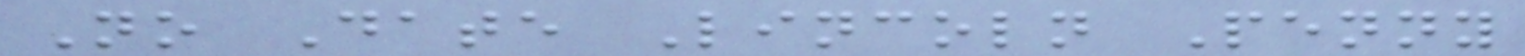No Date Lincoln Penny
